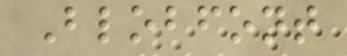Blobfont
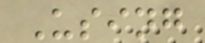Using
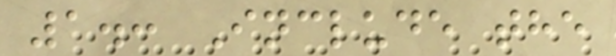1.: Include the
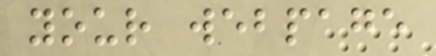your webpage
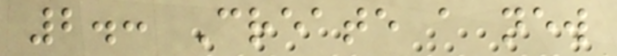2.: Create a new
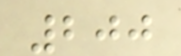200
